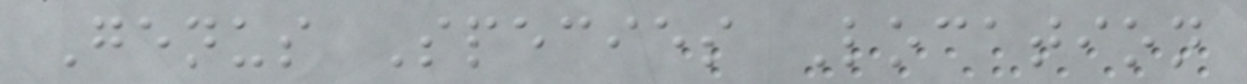Genus Species Location
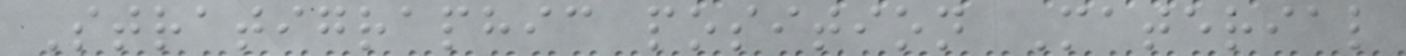Stratigraphic position Material
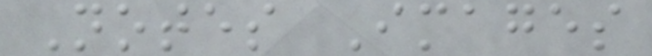Notes Images
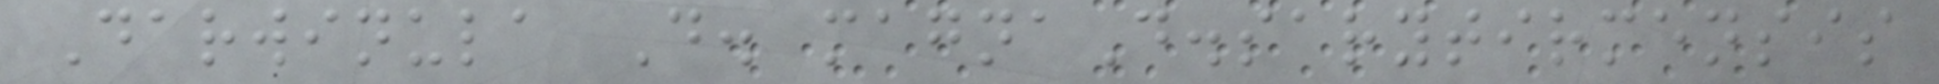Darwinula D. magnaD.sarytirmensis
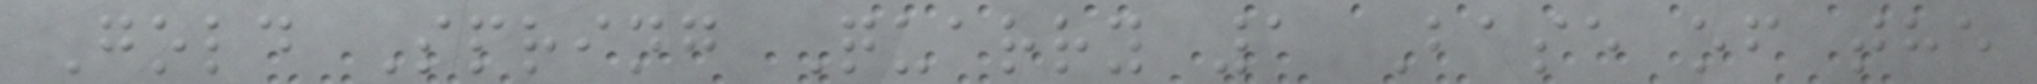Gold Spring Quarry 1 Base of the
